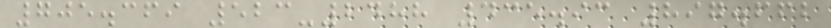705.369 523-2488 435.93 897.662
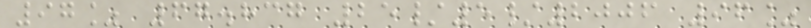97% 67.837 25/5/2006 96%
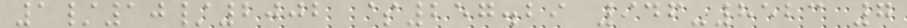1/10/2002 $257.29 946-8523 7
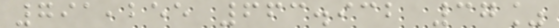791,255 663.932 37%
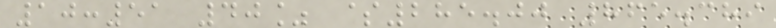10:51 40% $285.00 865.389
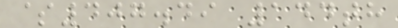$407.49 144th
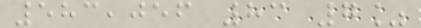583,056 83 7%
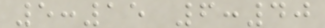5:15 6:40
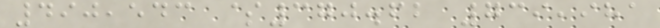490,543 $370.62 739,981
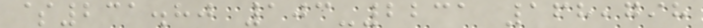$231.80 103-2231 168,798
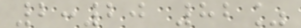2:20 82%
